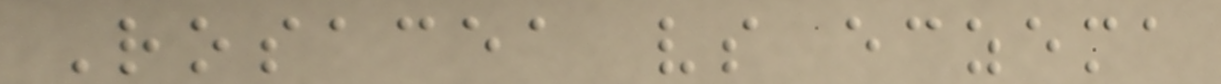Rosacea vs eczema
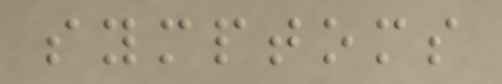symptoms
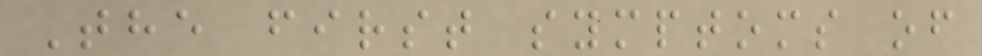The first symptoms of
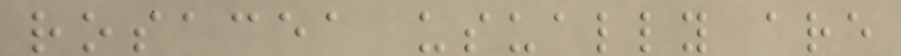rosacea usually are
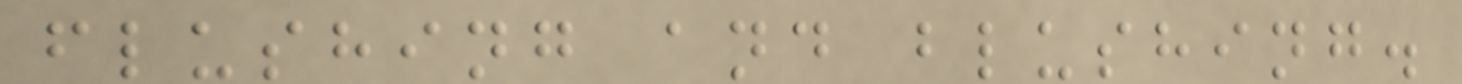flushing and blushing.
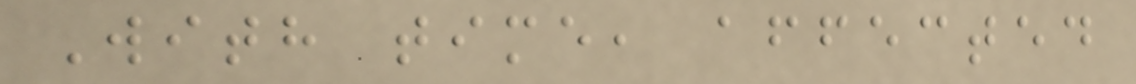With time, affected
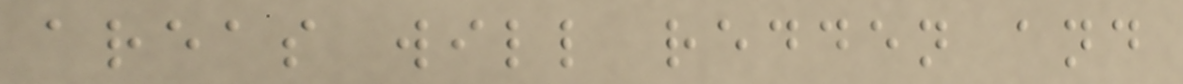areas will redden and
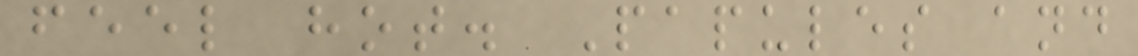feel hot. Papules and
